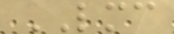LMC
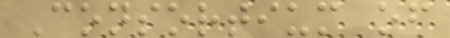Consortium of
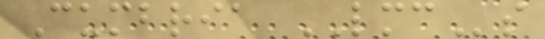Cumbria LMCs
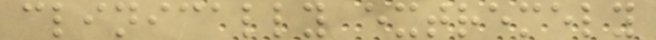clinically extremely
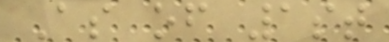As of 1st
